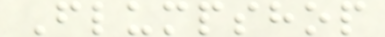Flumpshop
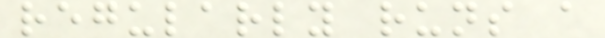regularly runs a
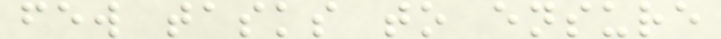few tasks to ensure
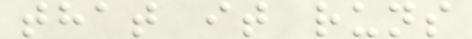that it runs
